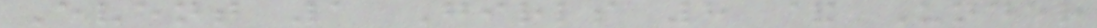Event 1 Girls 8 & Under
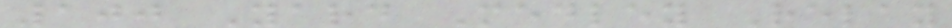100 Yard Medley Relay
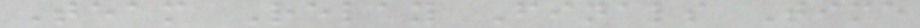Team Relay Finals Time
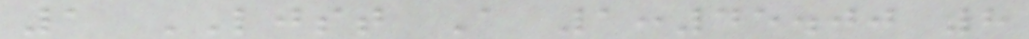1 LJST A 1:45.00 8
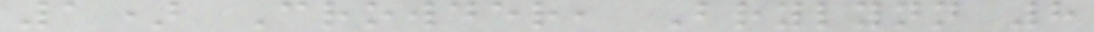1) Crowder, Brylynn 8
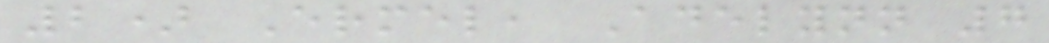2) Ermel, Adelynn 7
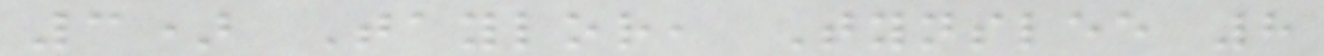3) Taylor, Tynslee 8
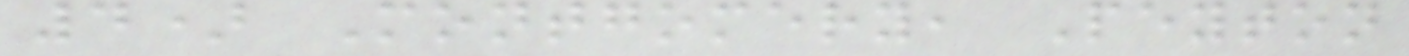4) Montgomery, Peyton
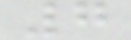7
